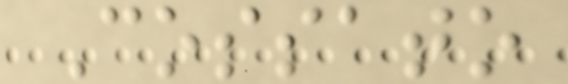Cossato
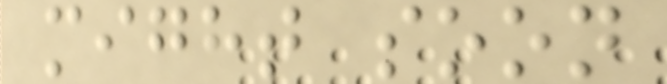might soon
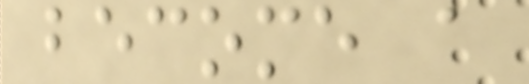become a
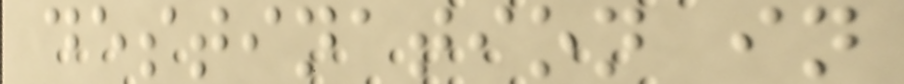destination in
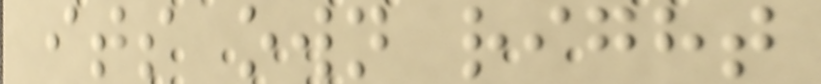its own right
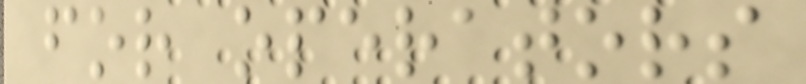for operators
